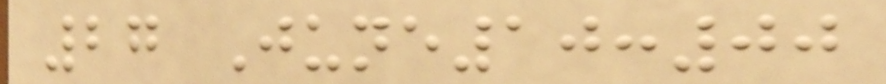27 June10:00
